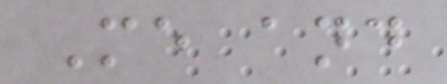Me and
